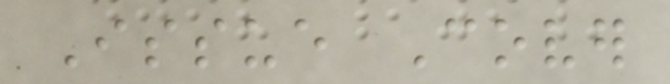Issue Cover
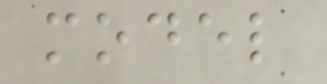model
